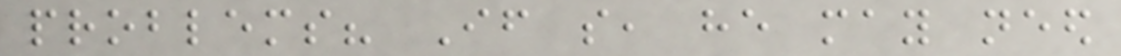problems? If so, he may need
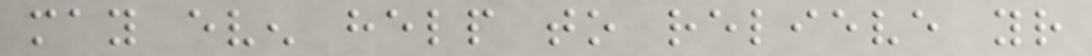may even help to relieve your
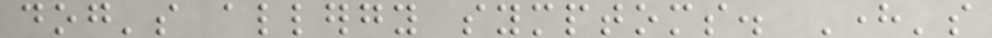dog's allergy symptoms. Here's
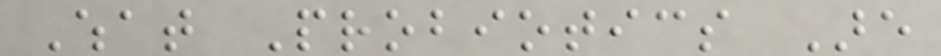What Probiotics Are
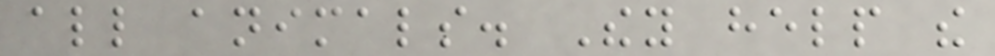all animals. They help the
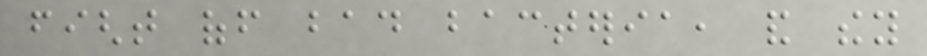fight off bad bacteria, and they
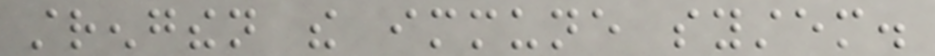strengthen the immune system.
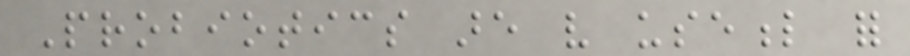Probiotics are very useful for
